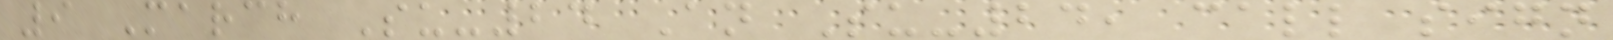9 March Su-24 An Su-24, call sign
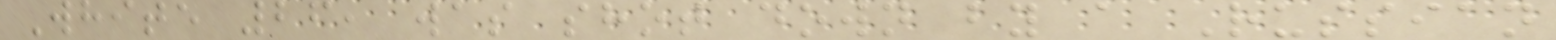White 26, was shot down by a Russian
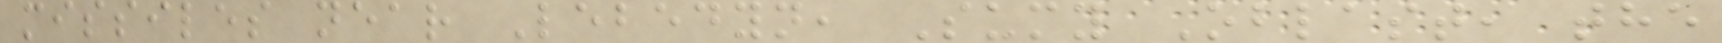missiles near Lebedyn, Sumy Oblast, the
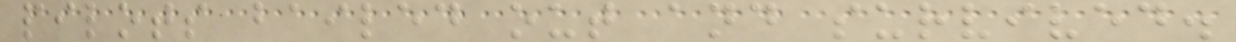pilots bailed out and survived.
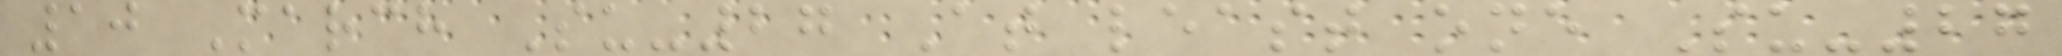10 March Su-27 At least one Su-27
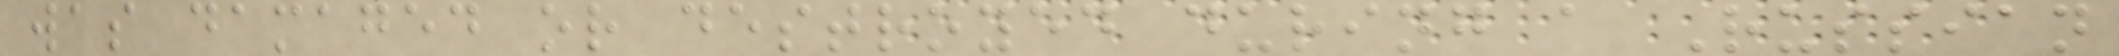was damaged or destroyed during a Russian
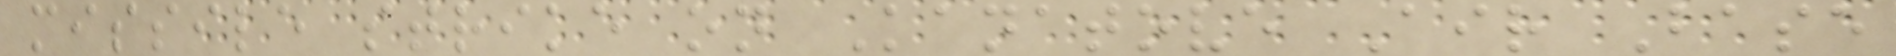missile strike on Kanatove Air Base
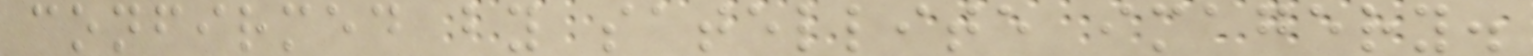confirmed by satellite imagery.
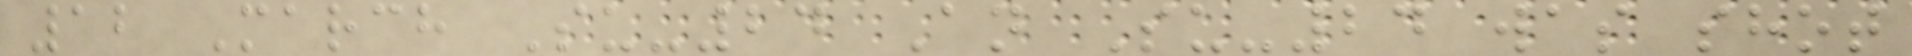12 March Su-24 An Su-24 was shot
